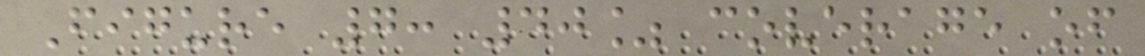Figure 7: 40% coverage of
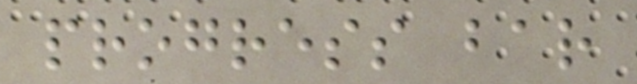progress bar
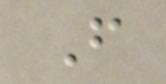F
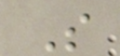S
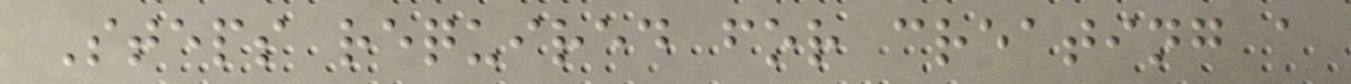Steps required for creating a
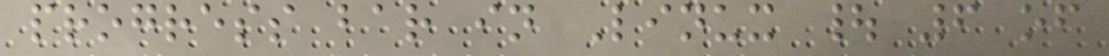progress bar in Linux | 6 of
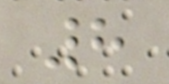8
